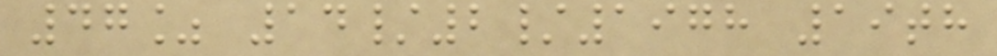47% 14/2/1978 19th
